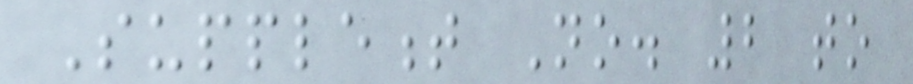Supplement No. 2 to
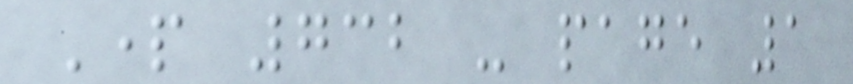Part 732 - page 1
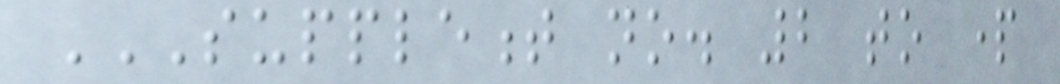SUPPLEMENT NO. 2 TO PART
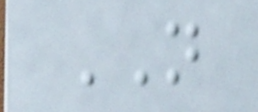NOT
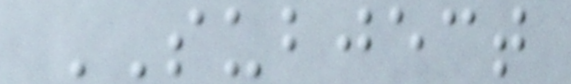SUBJECT
